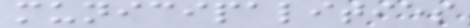municipalities
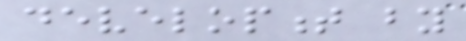development by
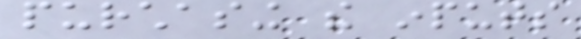purchasing the inputs
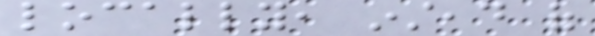locally, instead of
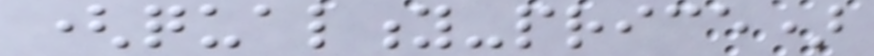(quality-price)
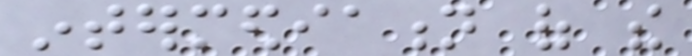intermediation of the
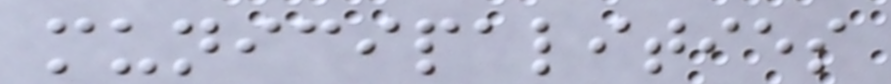municipalities
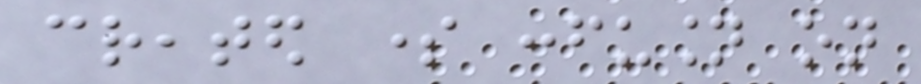created some confusion on
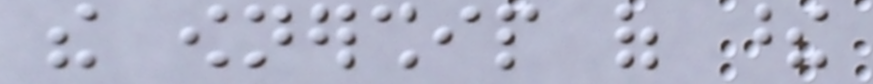the ownership of these
